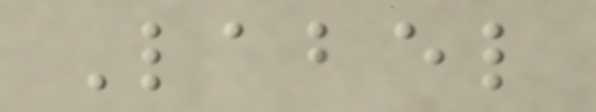Label
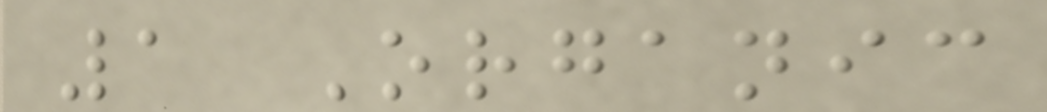1 Organic
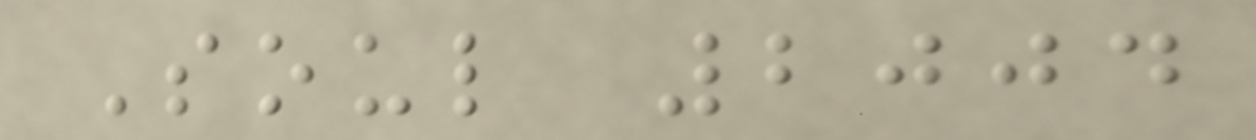Soul 2004
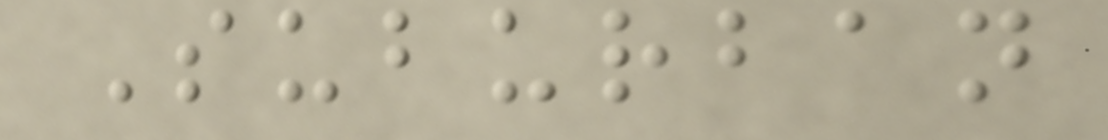Suburban
